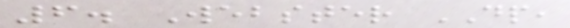6. Webster DP,
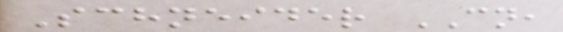Schneider CN,
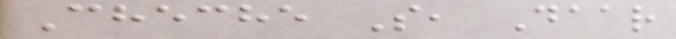Cheche S, Daar
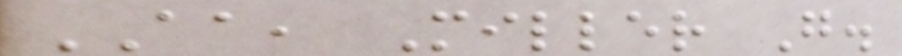AA, Miller G.
